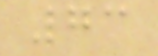73
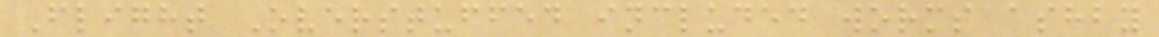Flight Overstuffed included worms ashby
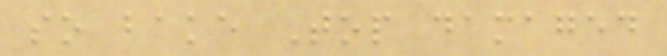so bake Top damaged
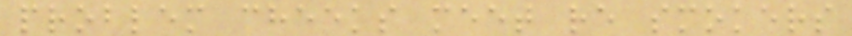problem cheeks meet re smokers
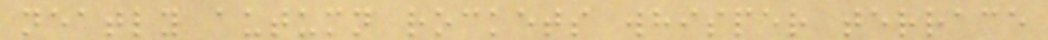neatly autumn rockets whisper terrace
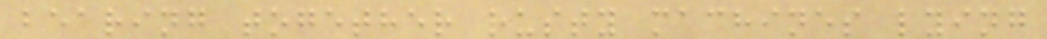bearing together rusty machines lying
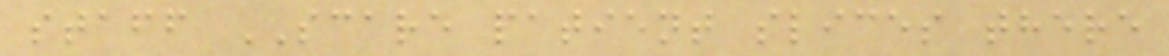staff SCARE patient slices there
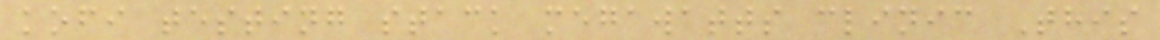kofi testing stack megawatts clinic This
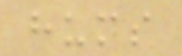hums
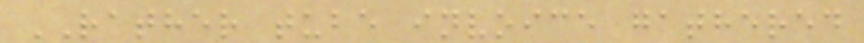RATHER tube invoice gathered
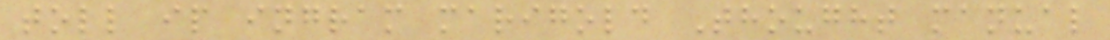toll ip ingram marigold Thought manual
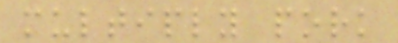multiply pork
